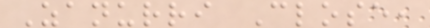Zanurri Close,
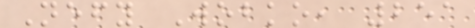Nefy Wobko, 251
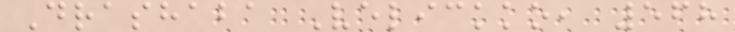Drashaba Velickko, 568
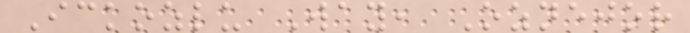Ickozlu Way, Oznejor
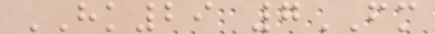HK29 7FM
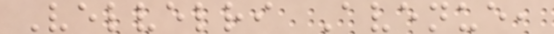Velvelri Avenue,
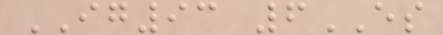IG93 6ES
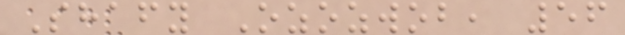Shafy Ozozwob, 56
